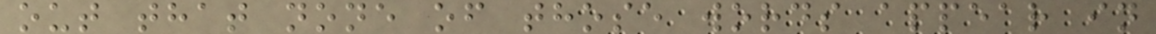out that none of those words appear in
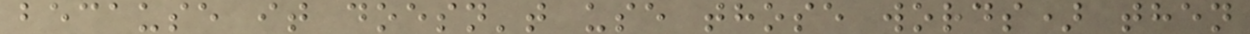because it doesn't use those words) then
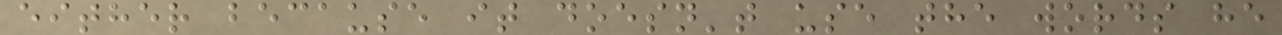either because it doesn't use the words he
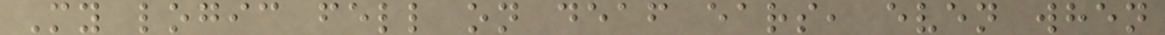My logic fell on deaf ears, even when
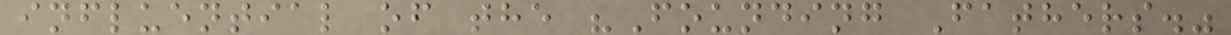influential of the "Founding Fathers."
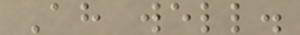Ah well.
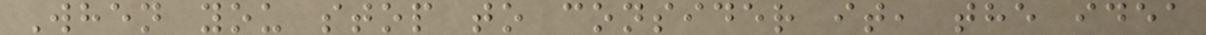When you stop to consider it, the idea
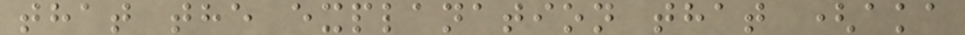that the explanation that (aka
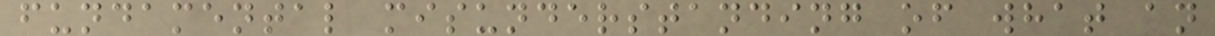fundamental misunderstanding of what an
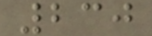230
